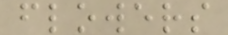flowers
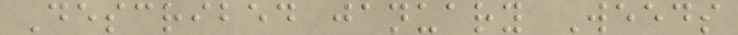Described january Weeds
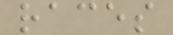races
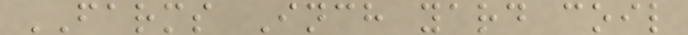FARMS Inch yard coil
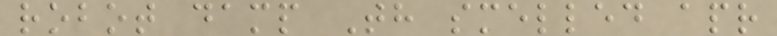robot damp Th smelled apr
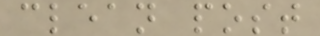clean post
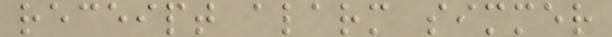receipt alarm simmer
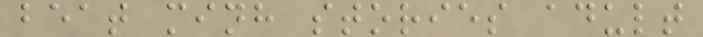beat minh stories adult
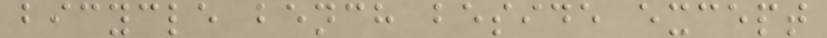bicycle bench beside except
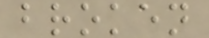broken
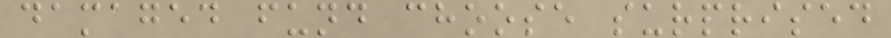damaged fund choose surprised
